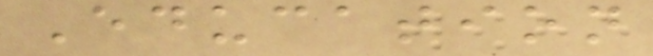Education
